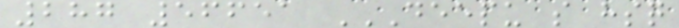287 56651 DEEPU S HSQ
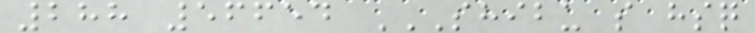288 56654 SHIBU S HSQ
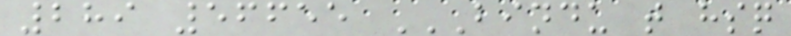289 56655 BINDU T HSQ
